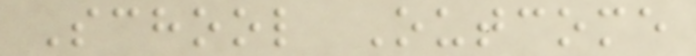School Outcome
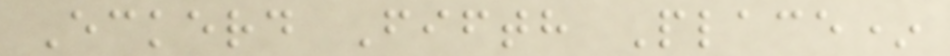Eckerd Fifth Place*
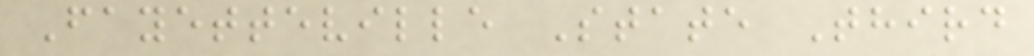Fayetteville State Third
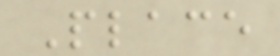Place
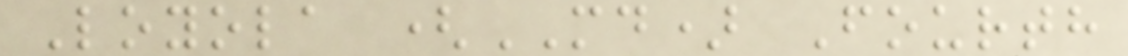Loyola (MD) Fourth
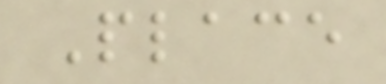Place
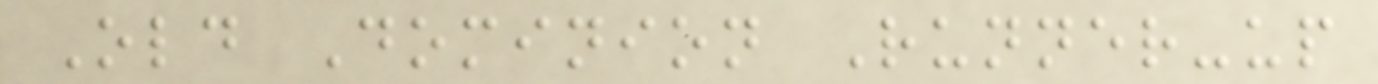Old Dominion Runner-up
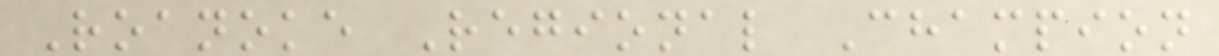Roanoke Regional Champion
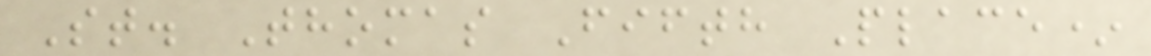St. Thomas Fifth Place*
